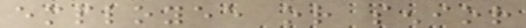employee or senior
